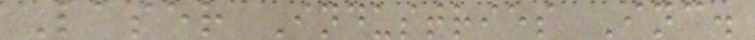Laser Industries Inc.
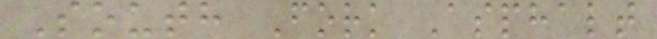South Fork Asphalt
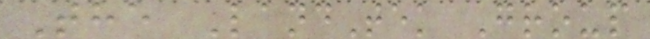The LandTek Group
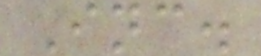Inc.
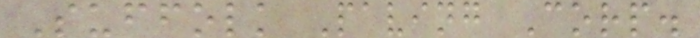Suffolk Paving Corp.
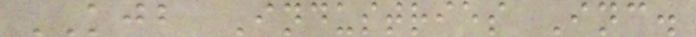KJB Industries Inc.
